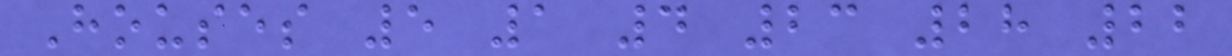Houses 5 1 4 23 28 22
